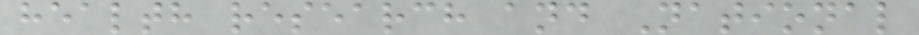health research and National
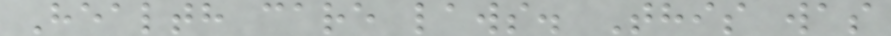Health care laws. This was
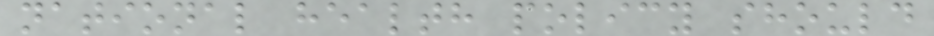national health policy should
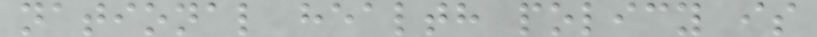national health policy is
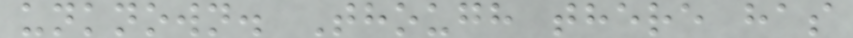unknown. Though there has
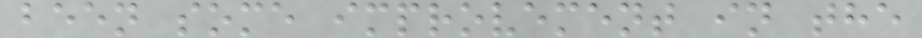been some improvement in the
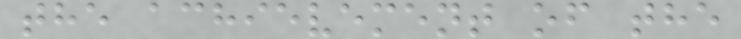the achievement of the
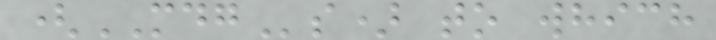(MDGs) to which
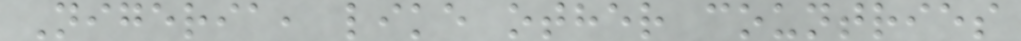Nigeria, like other countries
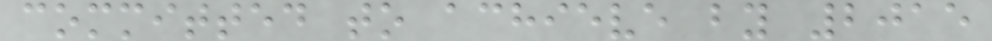committed to achieve by 2015
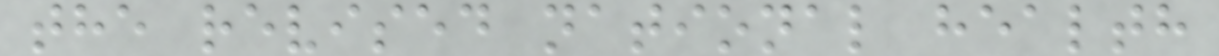the revised national health
